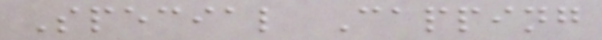Special Capping
